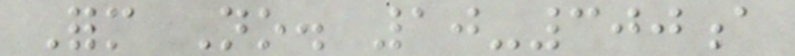Form No. 10-300a
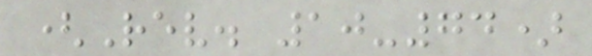(Rev. 10-74)
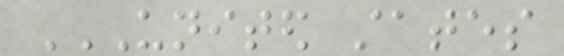UNITED STATES
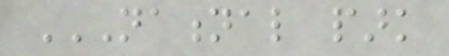NATIONAL PARK
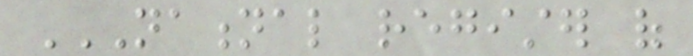NATIONAL REGISTER OF
